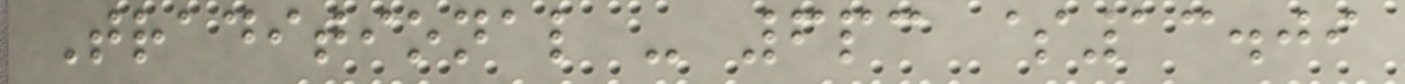Traditional - 6pc $13.09
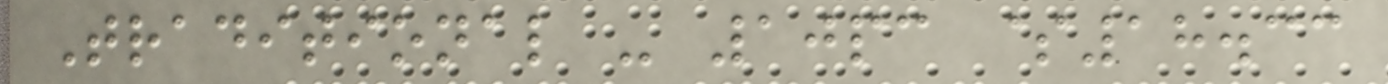Traditional - 10pc $18.33
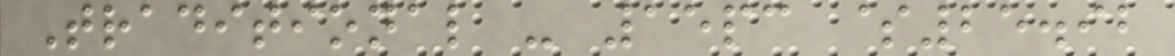Traditional - 15pc $25.92
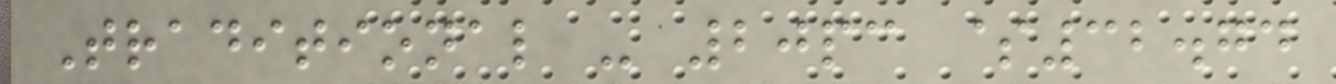Traditional - 20pc $32.74
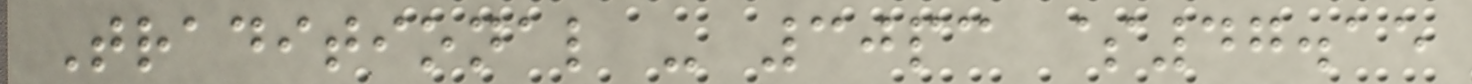Traditional - 30pc $47.15
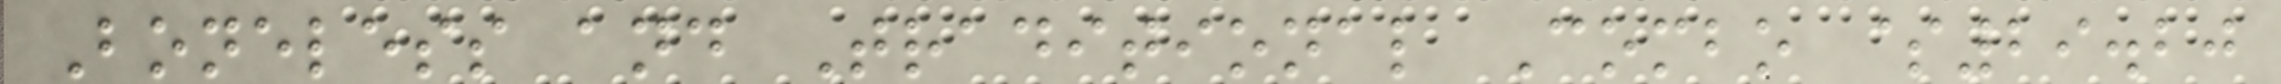Boneless and Traditional Combo $29.20
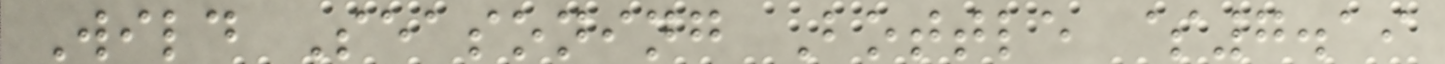Wild Seasoning Bottle $7.19
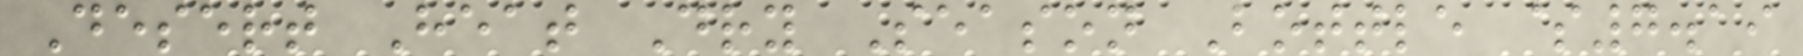Desert Heat Dry Season Bottle $7.19
